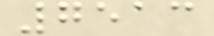7513
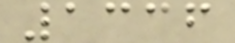1336
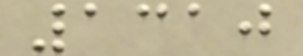1310
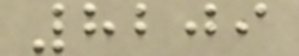8209
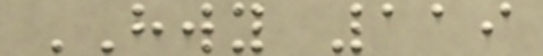HWY 119
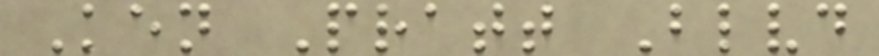Ken Pratt Blvd
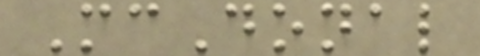McDonal
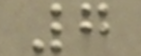7
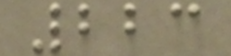223
